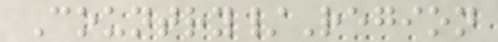Country/Region
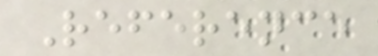Reference
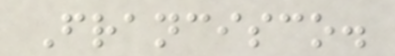Francisco.
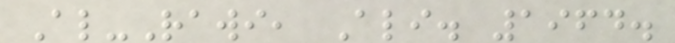Al-Rawi, Ali. 1964.
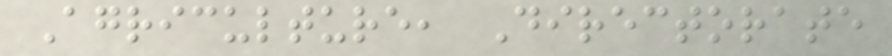Agriculture, Directorate
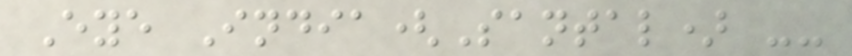Eye India(Santal) --
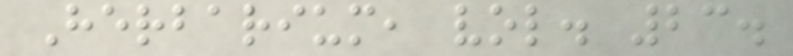Herbarium, vol. 23.
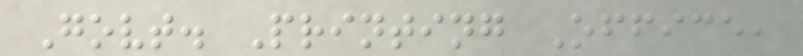Govt. Printing Office,
